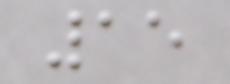15
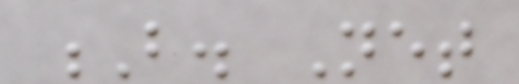B. Net
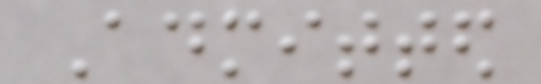Admitted
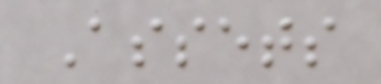Assets
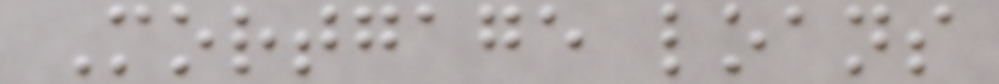Mortgage loans
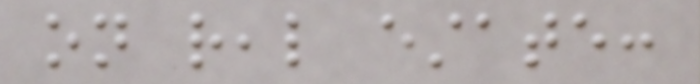on real estate:
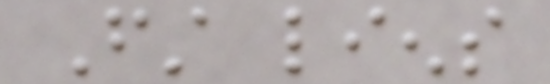First liens
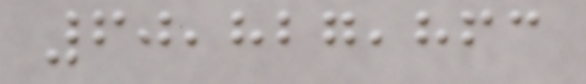60,827,863
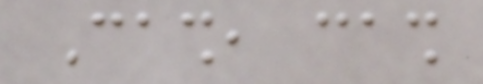Cash, cash
